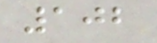102
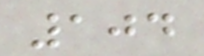104
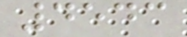4543
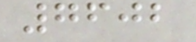7602
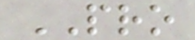PRO
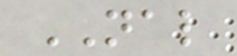NAL
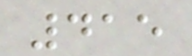415
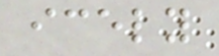icely
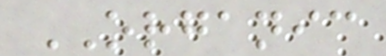ORGANIC
